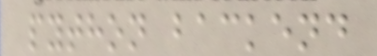python backend
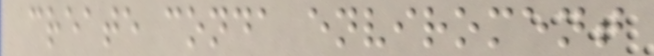create conda enviroment
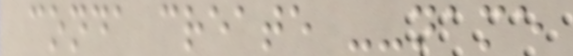conda create --name
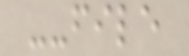--file
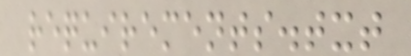requirements.txt
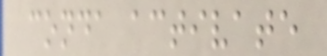conda activate
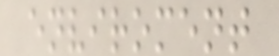enviroment
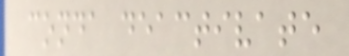conda deactivate
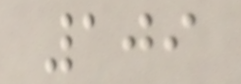109
